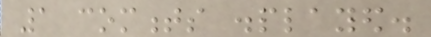1 comments displayed.
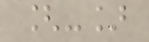[-]
